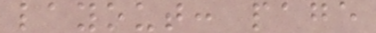layout: page
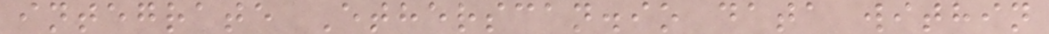integrate Etherscan.io data within
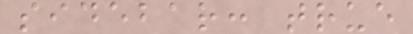sidebar: true
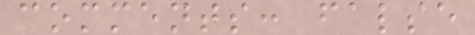comments: false
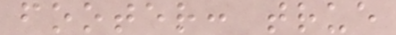footer: true
